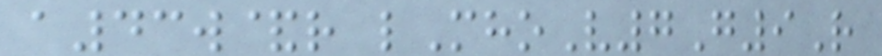a43w&r lMhoV7G9R
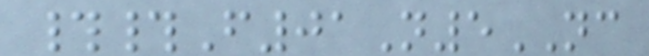##F01N5NC
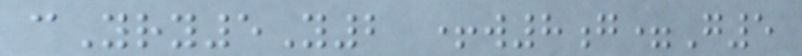cYry5Y2 +w8g=G5
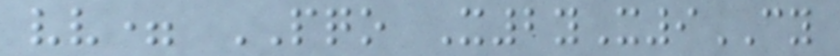vv= PQO X2yX9CY
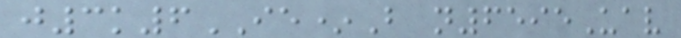j3k6IE*B n6595Uav
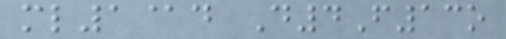ml1@d D4F13o
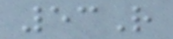53R
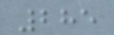285
